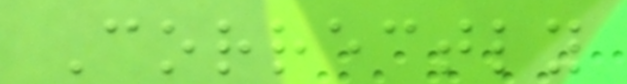Correctly
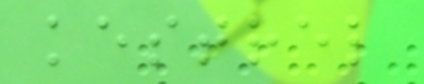kestrel
